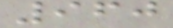960
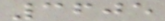3605
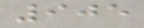905
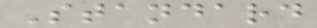Standard
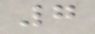7
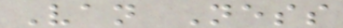Van Ness
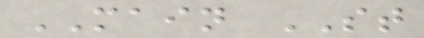MAIN ST
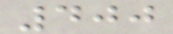400
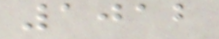1012
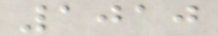1010
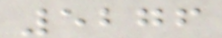5276
